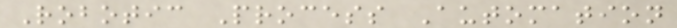Robotic Process Automation
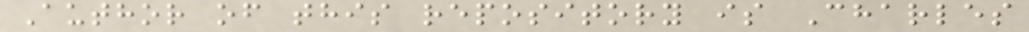Author of this repository is Charles
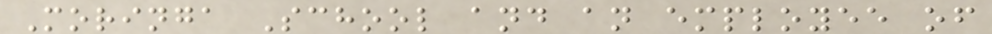Moringa School and an employee of
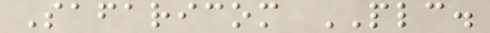Safaricom PLC.
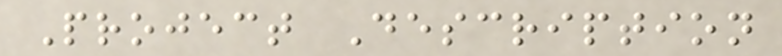Project Description
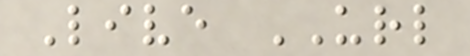Live URL
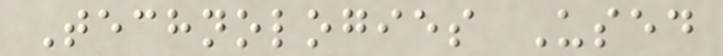Technologies Used
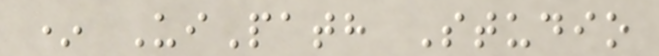* UiPath Studio
